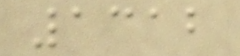1312
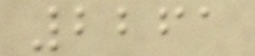2261
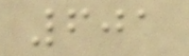601
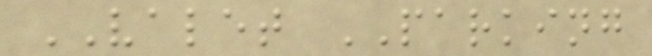VALET PARKING
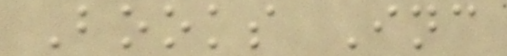Books Inc
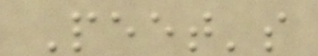Peet's
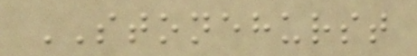STONEHURST
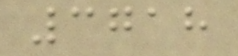3718
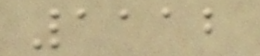1112
